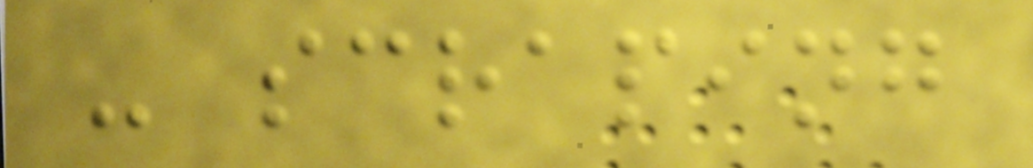- scraping
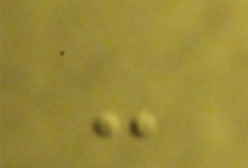-
